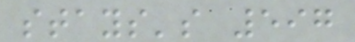stays's 597
